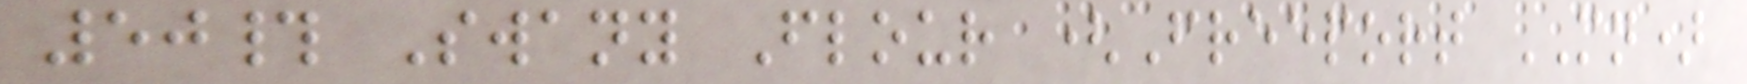50# Swany Flour (Freeport MN)
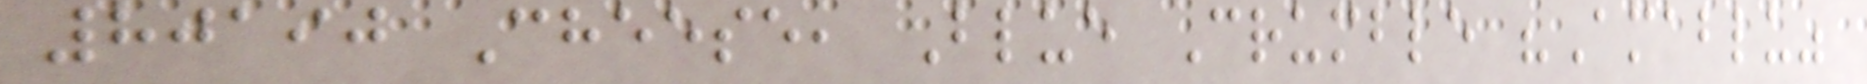80190 Cheese, Blue Crumble "Amablu"
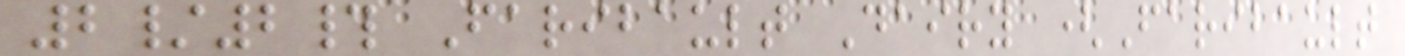2/2# Faribault Dairy (Faribault
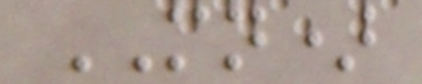MN)
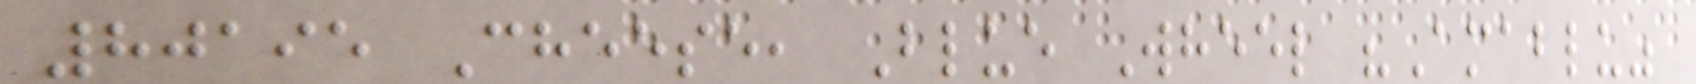80195 Cheese, Blue Wheel "Amablu"
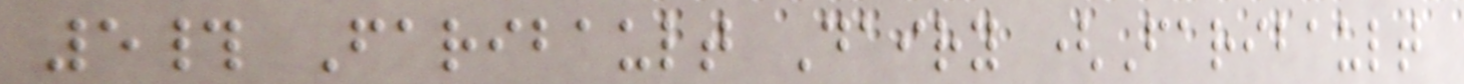5# Faribault Dairy (Faribault
